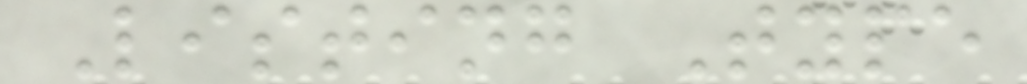Listing Type
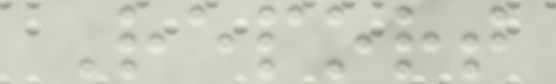Report
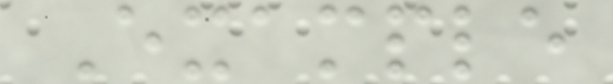Example
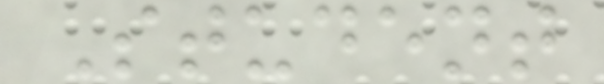Student
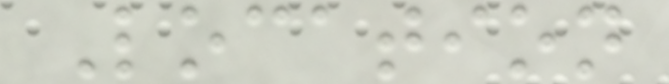Location
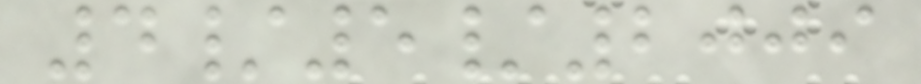4/5/2009
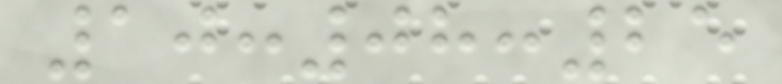10:08:25
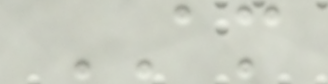AM
